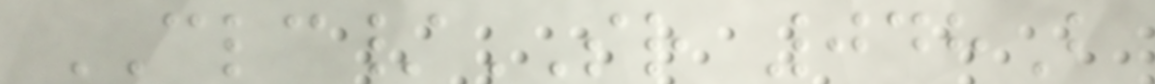CLC/SR 048B
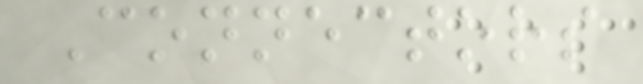Connectors
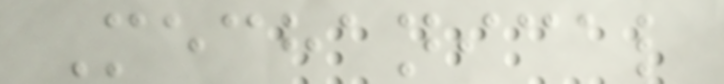Mechanical
